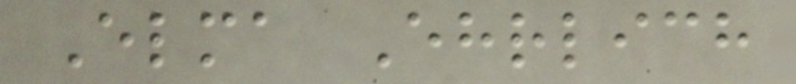Elma Ehrlich
